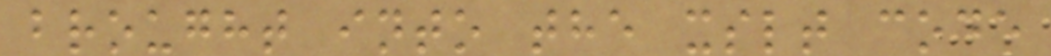brought into the xslt code
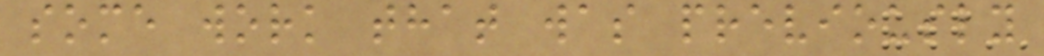some work that was previously
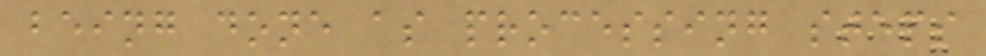being done as processing steps
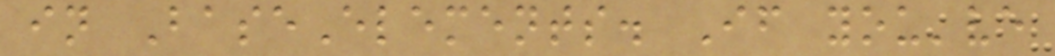in BaseElements. If you've
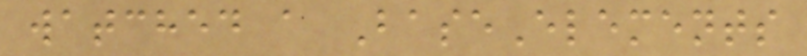watched a BaseElements
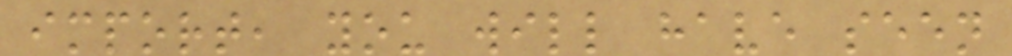import, you will have seen
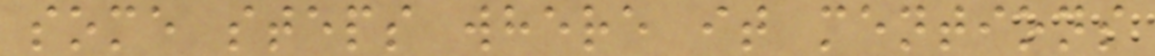some steps where it mentions
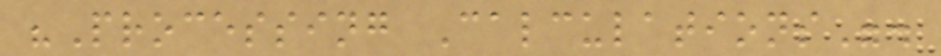"Processing Calculations".
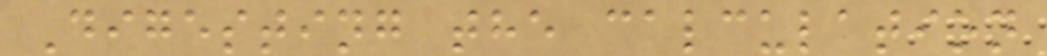Digesting the calculation
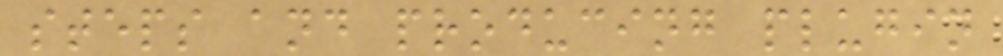steps and producing plugin
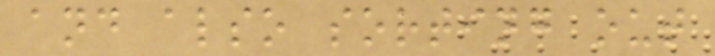and also sorting out
